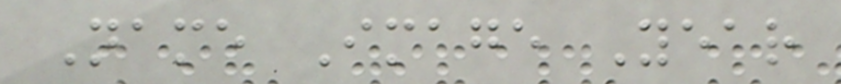Name Image Year
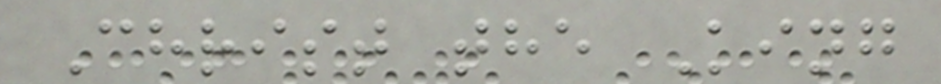Christ the King
